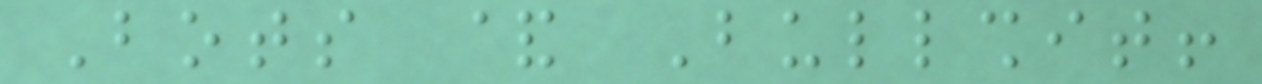Bots & Bullshit!
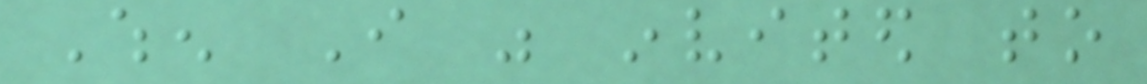When I was invited to
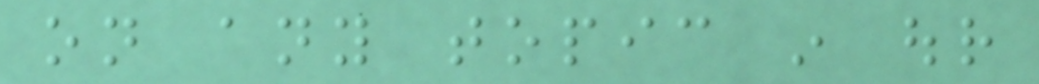on any topic in our
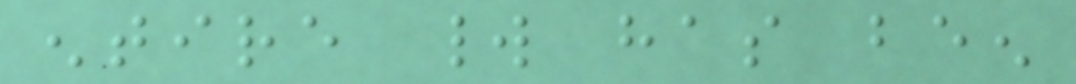entire world has been
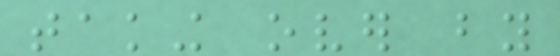taking over by
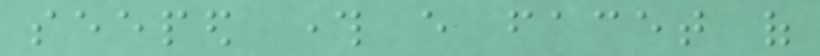seeped through every facet of
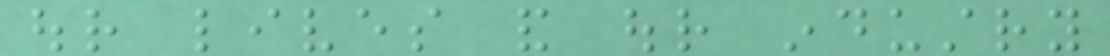our lives and our industry
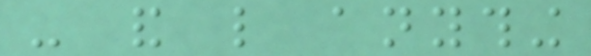- and like anything
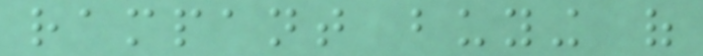rampant buying of
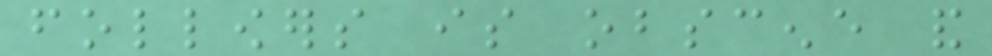followers is obscene and
